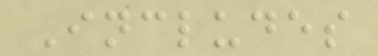Includes
